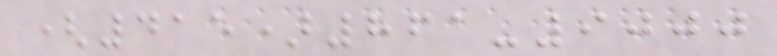(415)861-9000
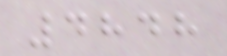4848
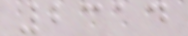2314
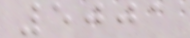5001
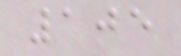105
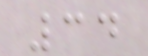34
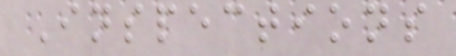Inspections
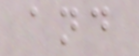and
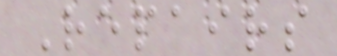Repairs
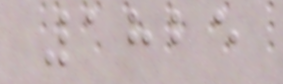1825
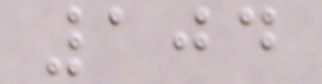104
